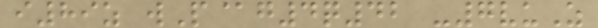i89z wP@g4q42 -7vuZ
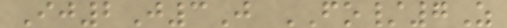Ij2J3J FO/7Z
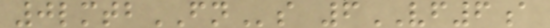0lmtbFNs 6VF6a
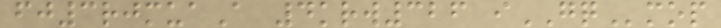fj3rjmuaA 4krw326 iGQmop
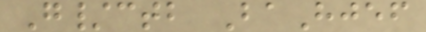G/ctb BaHjef
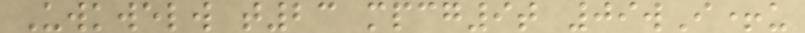Uwkwelw t23 mpcg9t 09wI+u
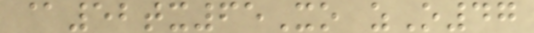@52tx65Xo zO47
